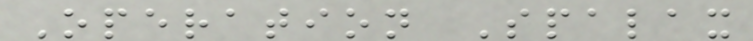Operation Spalax
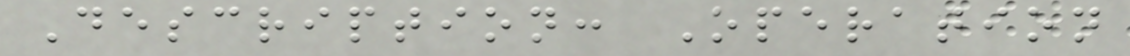Description: Operation
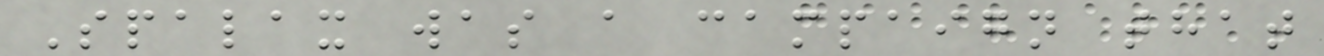Spalax was a campaign that
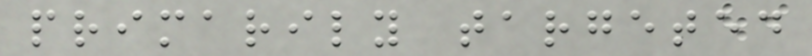primarily targeted
